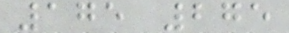175 275
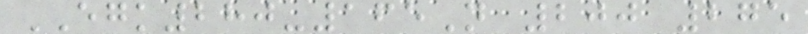EGK280-165N 200 275
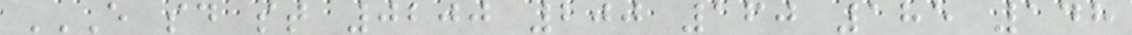E SD ST 0200 200 160 185 148
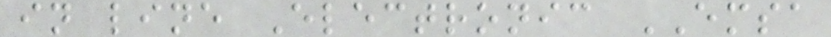in line Electronic EMSA
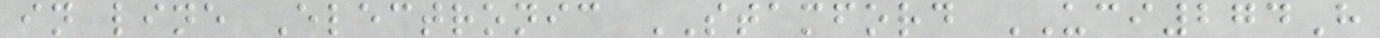in line Electronic STAMFORD UCI274H
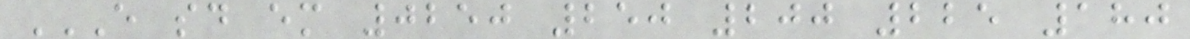E SD EM 0250 250 200 225 180
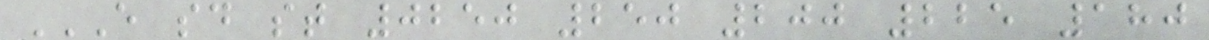E SD ST 0250 250 200 225 180
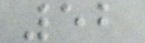52
